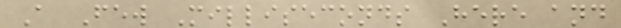A Few Milliseconds Here and
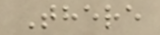There
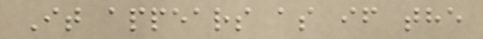It appears as if the
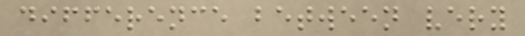difference between very
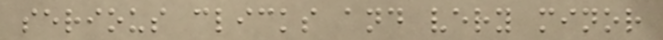serious clicks and very minor
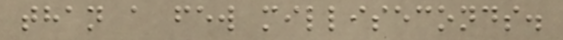than a few milliseconds.
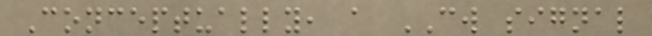Conceptually, a CW signal
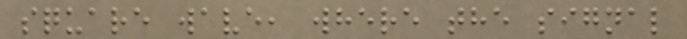square wave, where the signal
